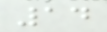14
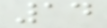14
